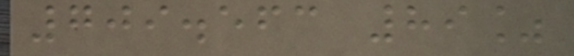709.563 89%
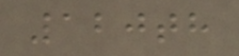120th
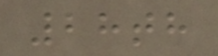28th
